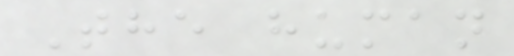The human
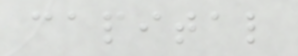capital
